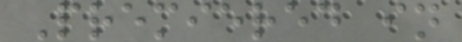Premiered in
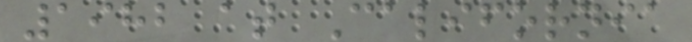1982 at California
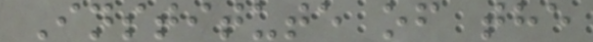Institute of the
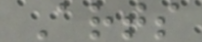Arts
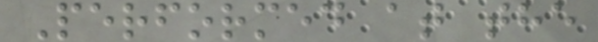Performed at the
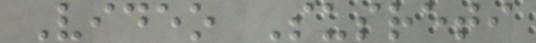Video Susreti
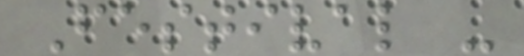Festival -
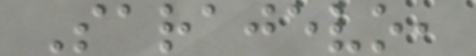Sarajevo,
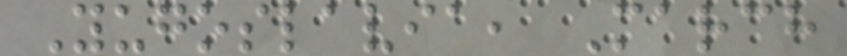Yugoslavia, March
